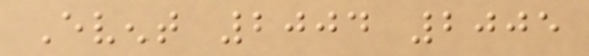Event 2004 2005
